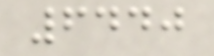6440
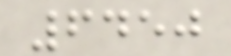6450
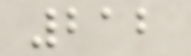212
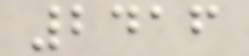2416
